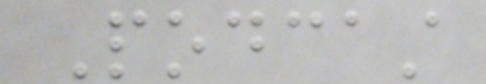Podcast
